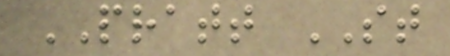PRATT ST
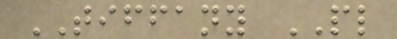TIFFANY PL
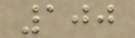100
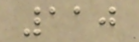110
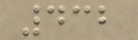432
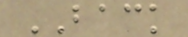BACK
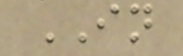IN
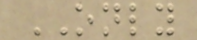ONLY
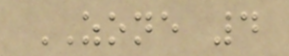ZONE 4
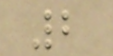2
